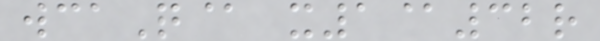wcaQ@ x1@32r
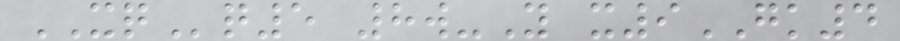XQq5 8w-Y x9GK4
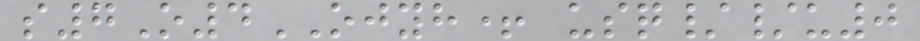s7O4OJYH+ usq//u0
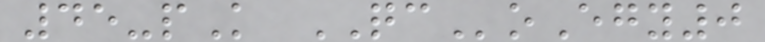45-pK QCoEgy0
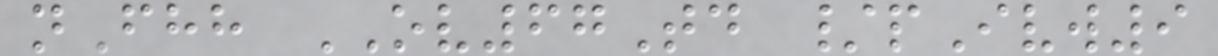nFhh OV67Td /pIvw9
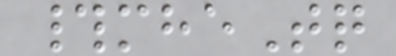#mheTq
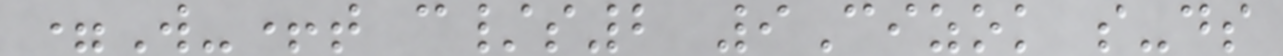=W-+t c/s2 9Cizok s-ds
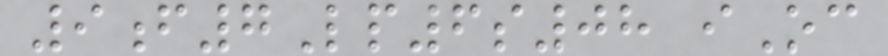9f7Lp6s08 iOc
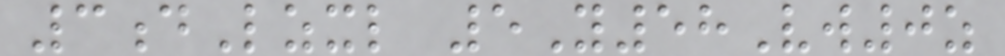3dLzxl 5Y58Vw0z
